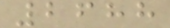2688
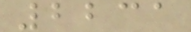2231
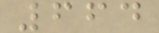664
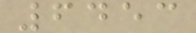6453
